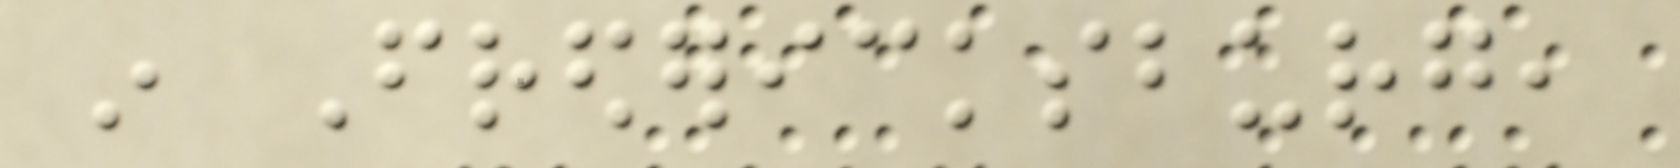in Fredericksburg,
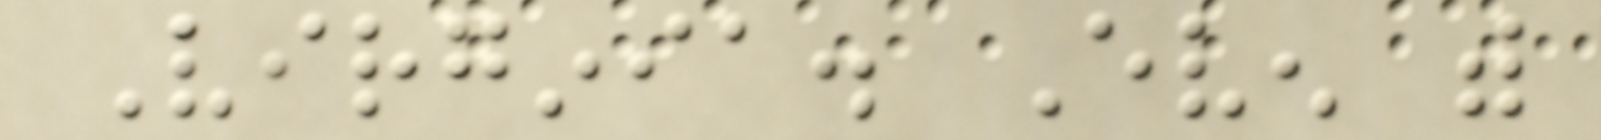Virginia. Even with
